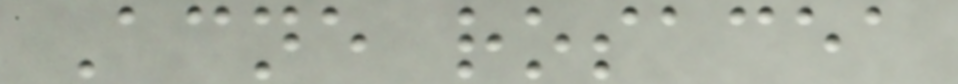Acne rosacea
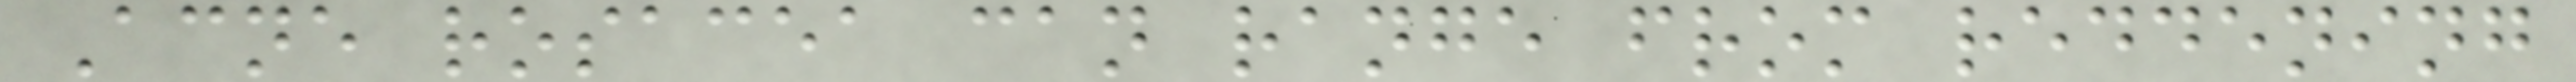Acne rosacea can range from reddening
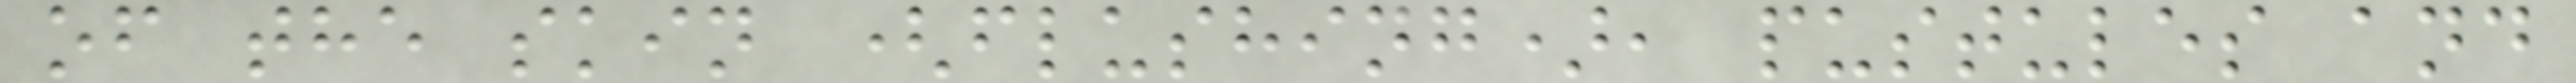of the skin (flushing), pustules and
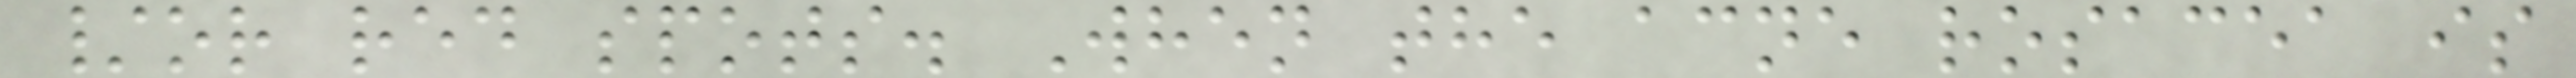/or red spots. When the acne rosacea is
